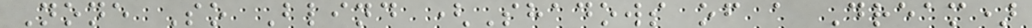None So Blind (Shadows of a Dream)
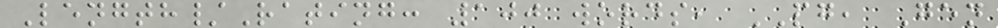Length/Rating: 100 words, PG, Gen
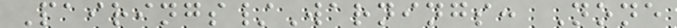Pairings/Warnings: None
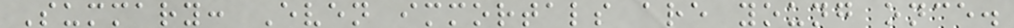Summary: Even immortals are young once.
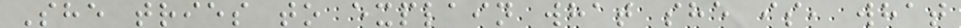She tries to explain what she is, what
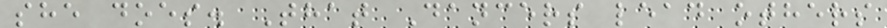she does. That Dancers lead others
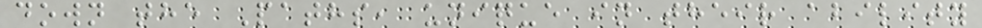down the Paths, unique in their ability
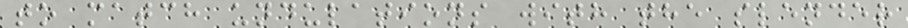to match undulations with the slender
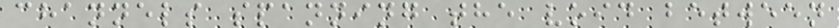channels spanning the void between
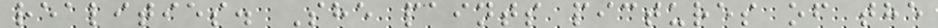realities. She paints pictures of the
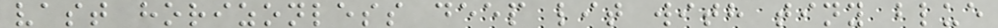vast horizonless deep lit with tiny blue
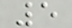5
